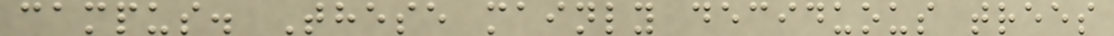campus. These mainly deciduous trees
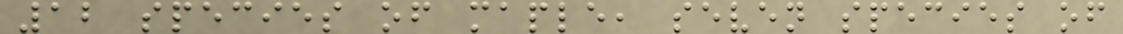12 species of maple, seven species of
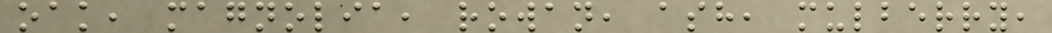oak, magnolia, rowan, ash, mulberry,
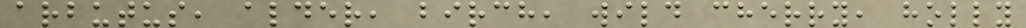arbutus, alder, birch, wild cherry, holly
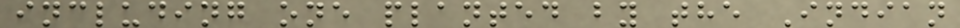including one planted by the Indian
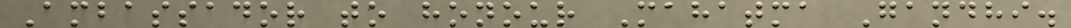Ambassador to honour Mahatma Gandhi.
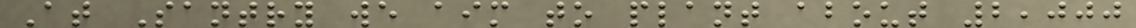At Santry we aim to plant about 2,000
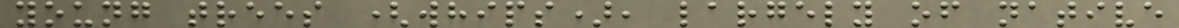young trees (whips), largely of native
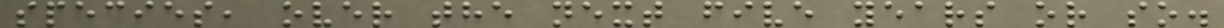species, over the next five years or so.
